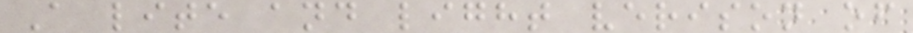A lite and light verison of
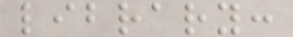library:
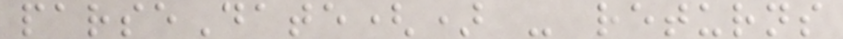parseDate() - returns
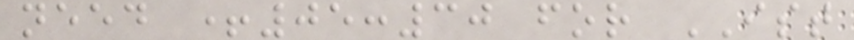need +05:30 for IST
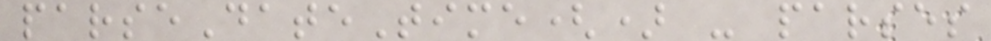parseDateTime() - parses
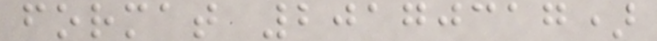format 20170317)
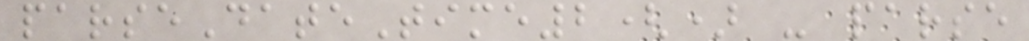parseDateTime2() - parse
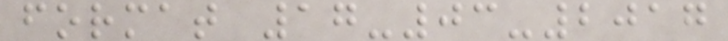format 17-03-2017
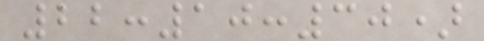22:10:30)
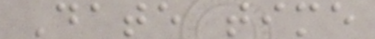Date time
